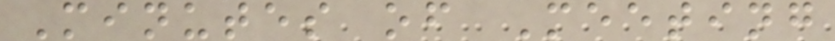Minutes of Meeting
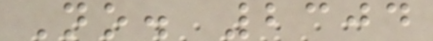No. 2304
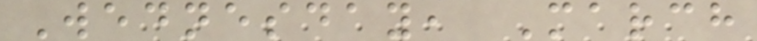Wednesday, March
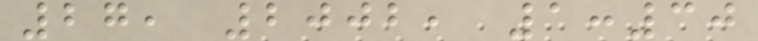27, 2002, 1:30
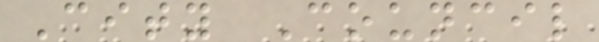City Council
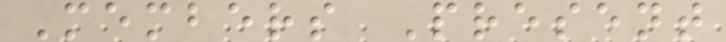Members Present
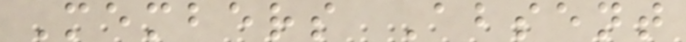Members Absent
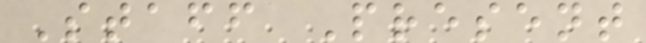Staff Present
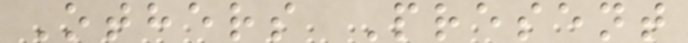Others Present
